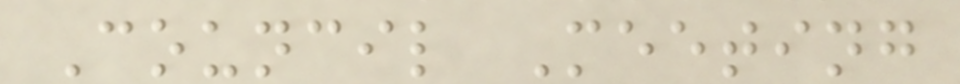Council Meeting
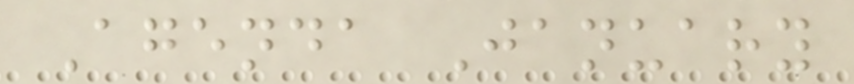Agenda January
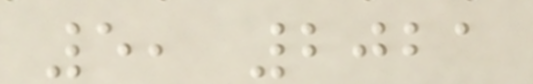5, 2021
